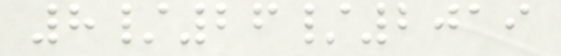8/26/2019
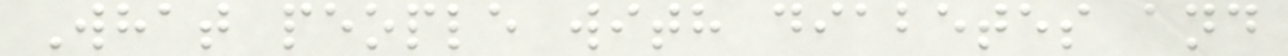What people with diabetes and
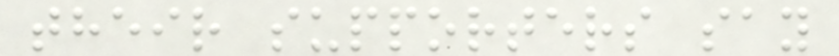their supporters say
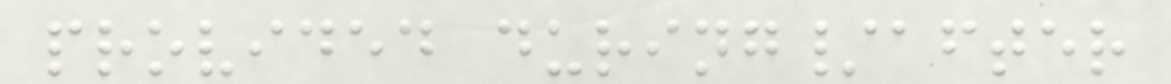provided during/after
